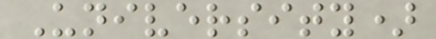University)
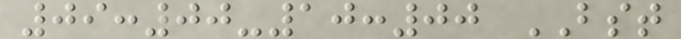09:00-10:00 BST
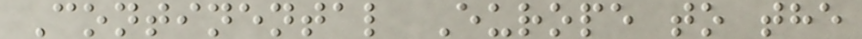Continental Europe to the
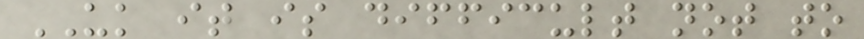UK it is difficult not to
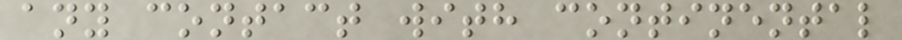any contact with continental
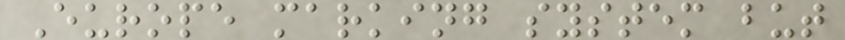Europe marking system but
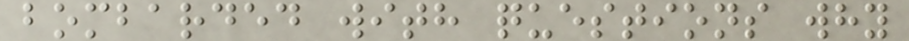bombarded with questions why
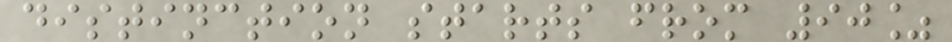distinction starts from 90%
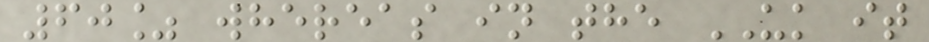60% whereas in the UK it
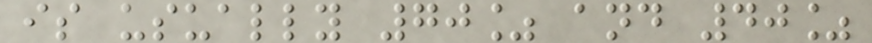is usually 70% and 40%
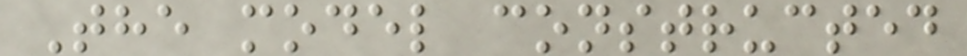The model constructed
